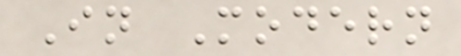In Modern
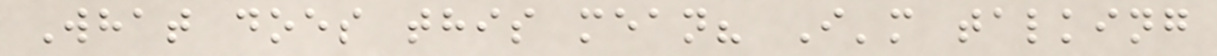What does this mean? I'm talking
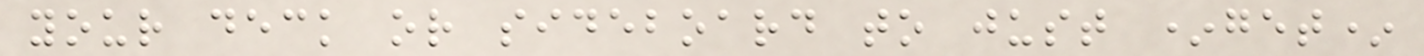your deck or sideboard to just *get*
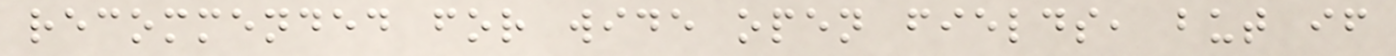recommended for wide open fields, but if
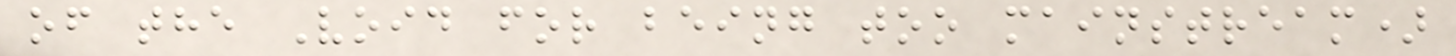of the Void for being too mainstream)
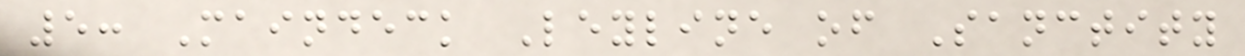5: Maindeck Leyline of Sanctity
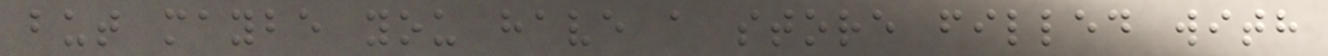but maybe you have a store filled with
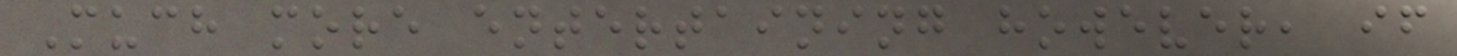Much more entertaining however, if
